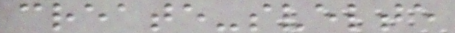create-svelte
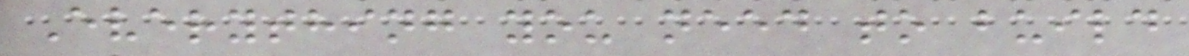Everything you need to build
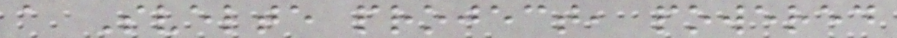a Svelte project, powered
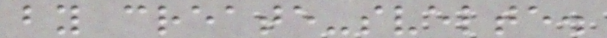by create-svelte.
